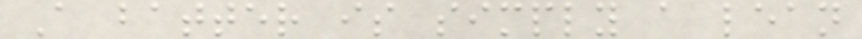A batter is simply a lean
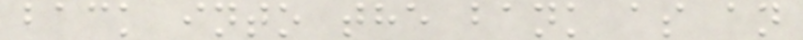back into the bank as an
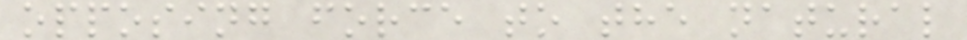opposing force to the natural
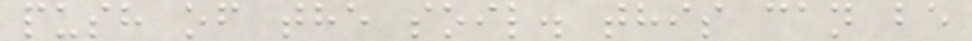push of the soil. this can be
